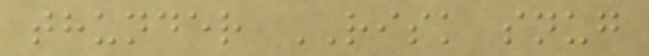thunder RISK snug
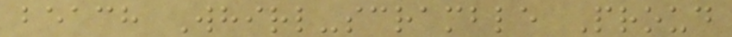beach Whirl-scramble Proud
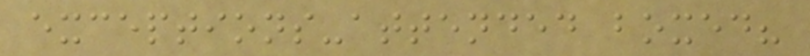exceptions-attended boxed?
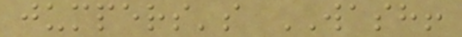jumpers's WASH!
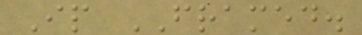Ip FRAMED.
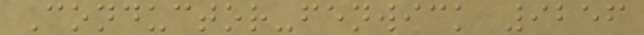Conductor-fenwick 9256
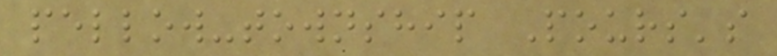pellow-township Pours's
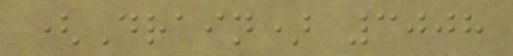(Drain) 3008
